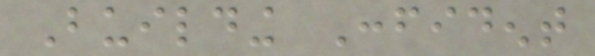Building Confident
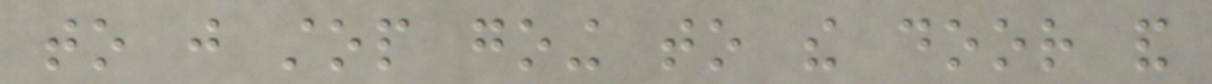to just stop going to the door and
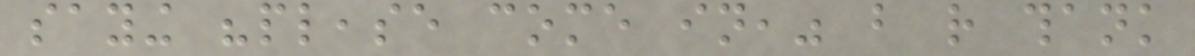saying "please come in," but rather thank
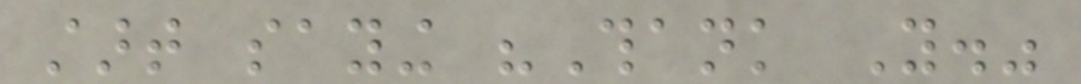start saying "Thank You."
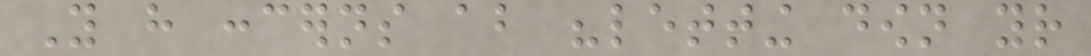You have concerns about "letting down your
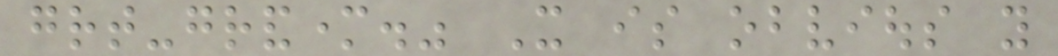great-grandmother." It is obvious you
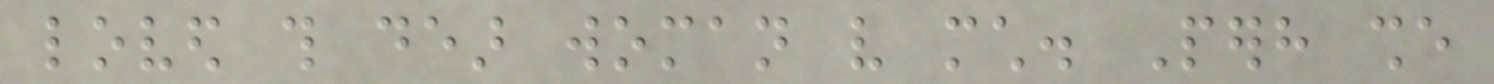loved this dear woman very much. Perhaps she
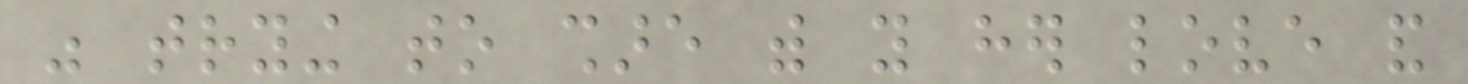was trying to share with you her love and
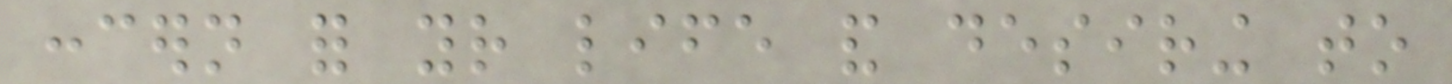concern for your life and desiring to
